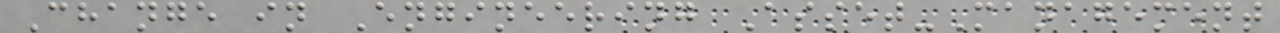Change in Engineering Asset-Management
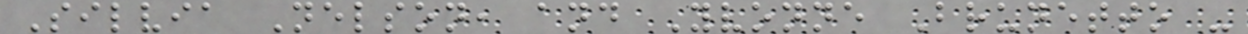Silvia Nelson, and Yvonne Brunetto -
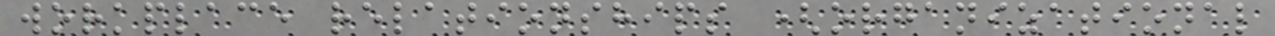workplace relationships (organizational
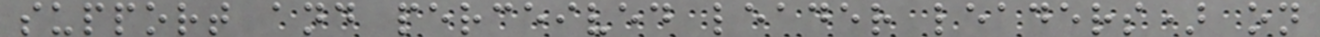support and perceived leader leaders) on
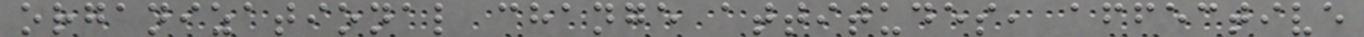organizational change attitudes, affective
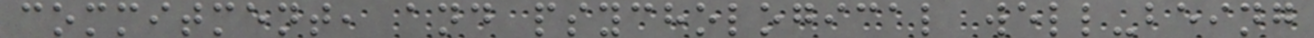commitment, and psychological well-being
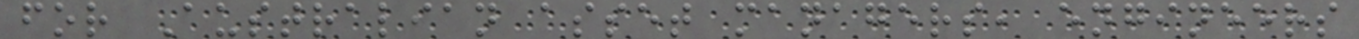for Australian asset managers, engineers
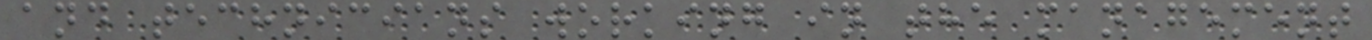and technicians working in the management
